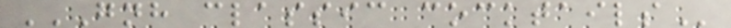GNH CLASSIC COCKTAILS
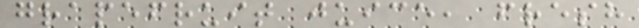grapefruit juice, fresh
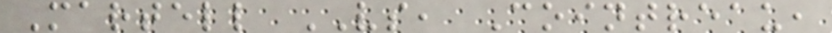Martell VS, Cointreau,
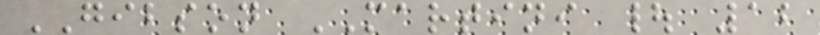GIBSON MARTINI | 12
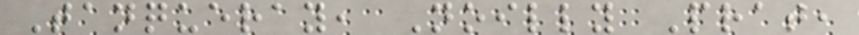Tanqueray, Noilly Prat,
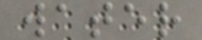water
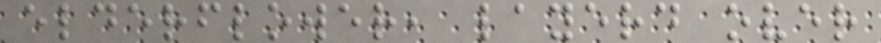elderflower, layerd over
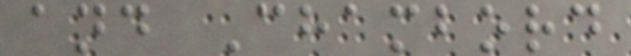and Chambord
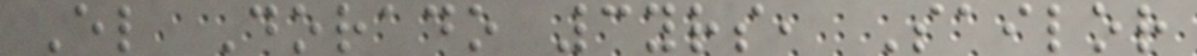El Dorado 3yrs, Sailor
